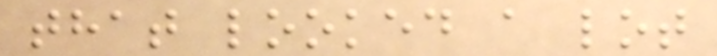that looked a lot
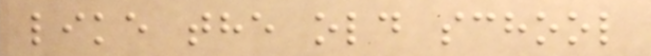like the old school
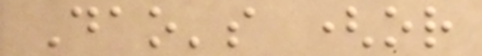Dao's (or
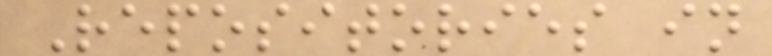Repositories in
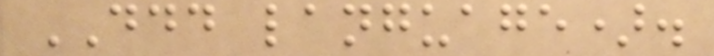DDD language).
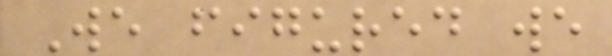We figured we
